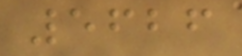5626
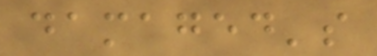damaged's
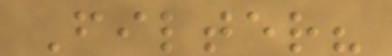Filter?
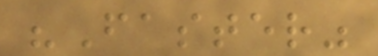"Faster"
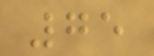75
